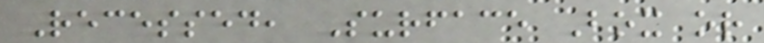Recessed, Surface Box or
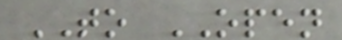TO OPEN
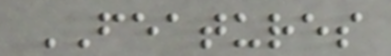FEATURES
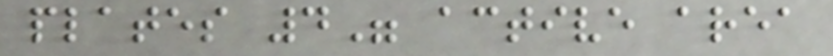plates 4" active area
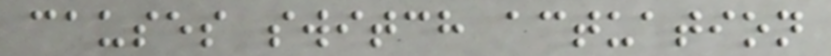causes switch actuation
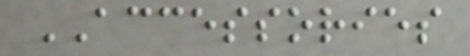ACCESSORIES
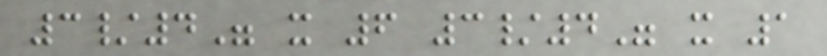3/4" x 6 3/4" x 1
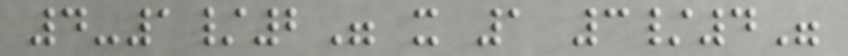4-1/2" x 1 3/4"
